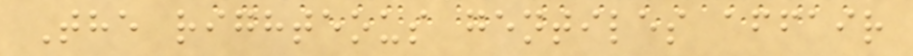The righteous gentiles affair
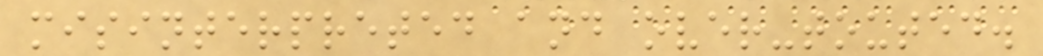misinterpreted and over-touted.
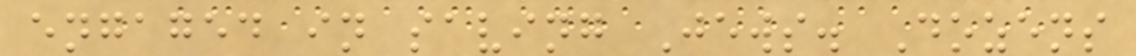engaged in saving Jews. Dozens
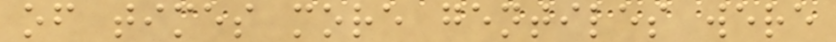of times more gentiles were
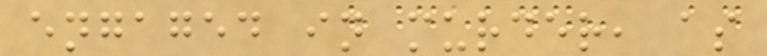engaged in murder, as
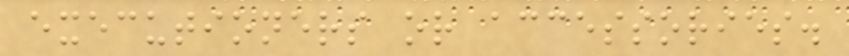executioners or accessories.
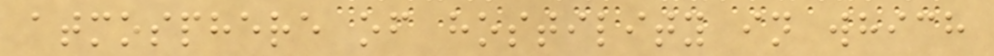atmosphere of hostility in which
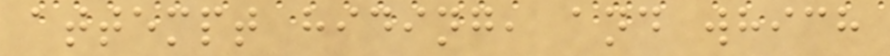attempt hiding, and which
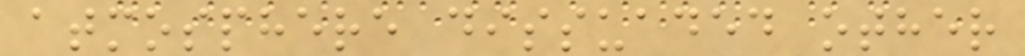atmosphere dissuaded other
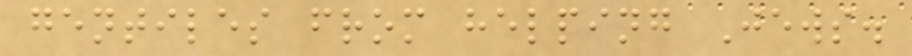gentiles from helping Jews.
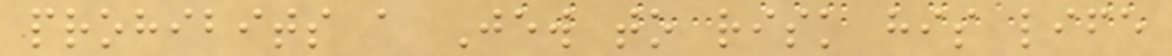prohibits a Jew to risk his life
